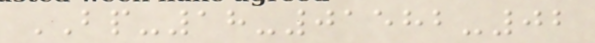BP-18-01582-02
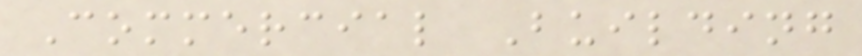Commercial Building
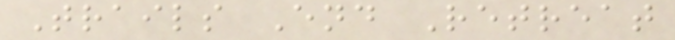Trails End Retreat
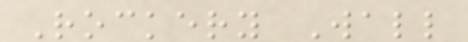Rockery Wall
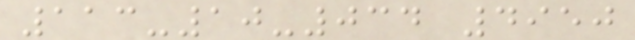113-10-034 4950
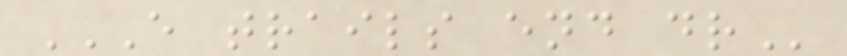E TRAILS END DR
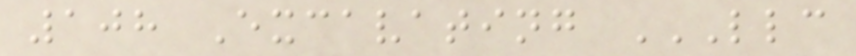108 Excavating LLC
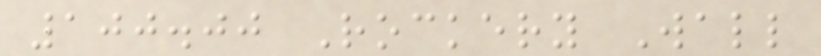100.00 Rockery Wall
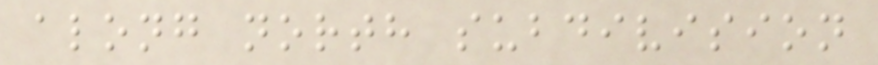along north subdivision
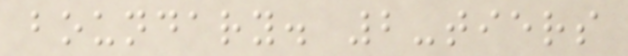boundary. 2-tiers
